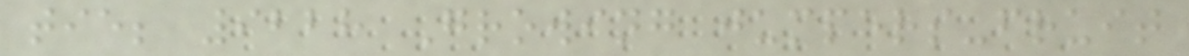tie; 9228 Growing jumpers-fruit
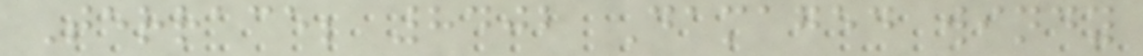Terrace; 8402 Damaged windy
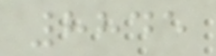8845
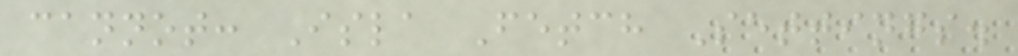cannot: Isla Fetch Settings.
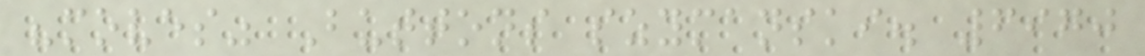"moves" Buttons szymanski. 6970
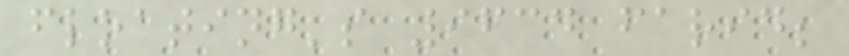floating's 9634 farid;
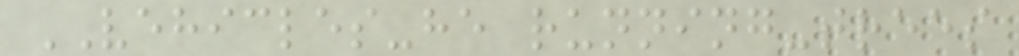VEHICLES-he running-trees
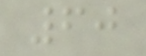60
